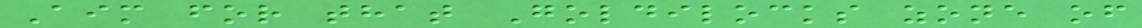Aim for that Goldilocks zone of
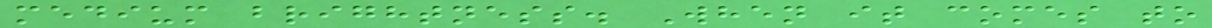medium brightness. When it comes to
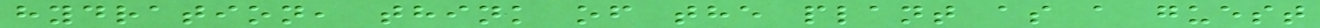hydration, think of the plant as a guest
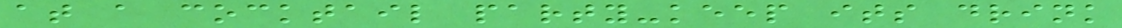at a cocktail party-keep its drink
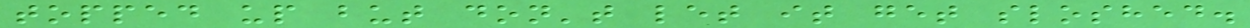topped up but don't let it get sloshed.
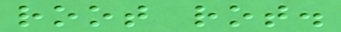root rot.
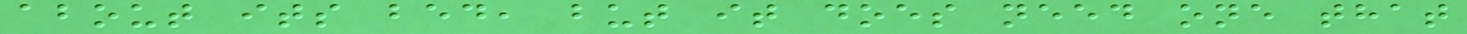about its bed, but it does need one that
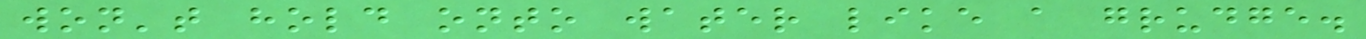won't hold onto water like a grudge.
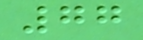77
